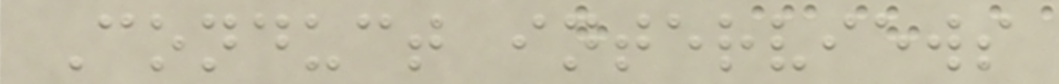Conduct interviews
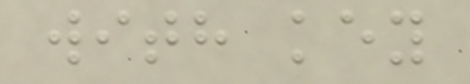with key
